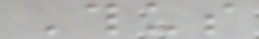Thus
